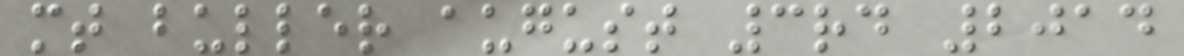mt buller august 3rd 2014
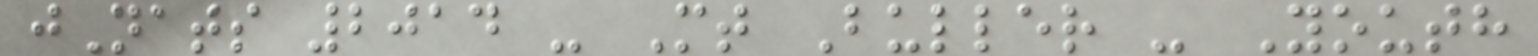jNats 2014 - Mt Buller - Youth
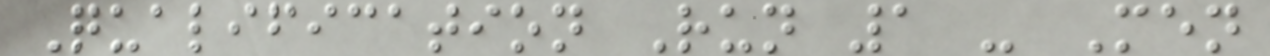Qualification Run 1 - Men
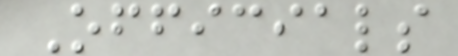Officials
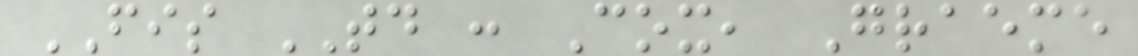FIS TD : Cox, Graeme
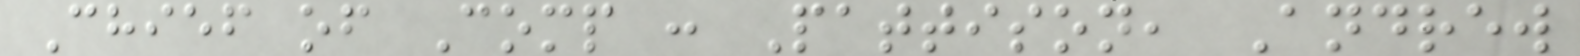Chief of Comp : Pattison, Andrew
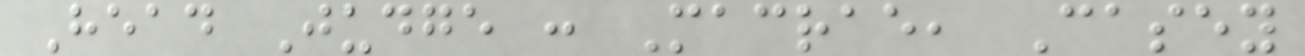Head Judge : Macrae, Casey
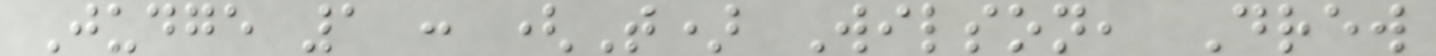Judge 1 : (T) Wilson, Drew
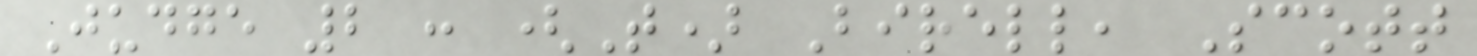Judge 2 : (T) Birell, Scott
